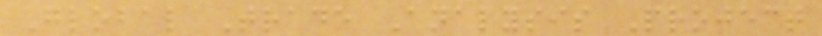Global Trade Analysis Project
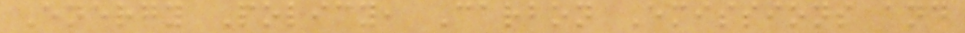Energy Policy, Carbon Emissions and
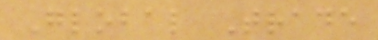Global Trade
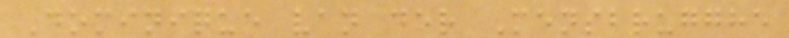Dominique van der Mensbrugghe
